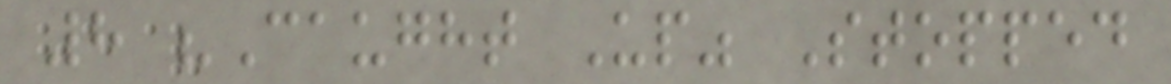8 "Caught Up" Stopped
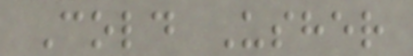Cold Usher
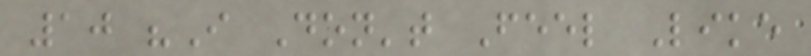10 "I Don't Feel Like
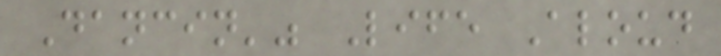Dancin'" Life Aloud
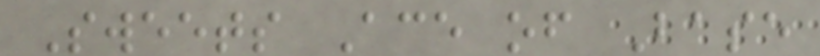Sweets Ace of Base
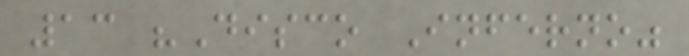13 "Disco Inferno"
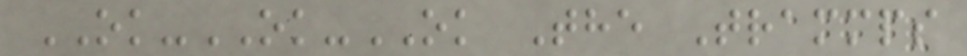OK-OK-OK The Trammps
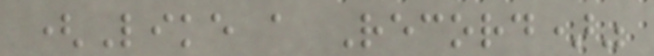(Like a Record)"
